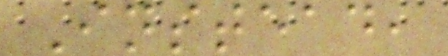Instead,
